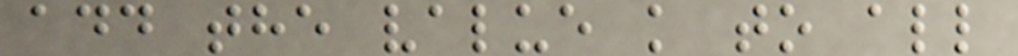add the value k to all
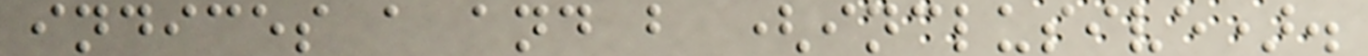indices a and b (inclusive).
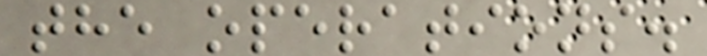the operations.
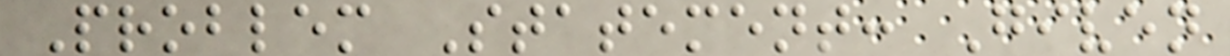Problem Statement: Given
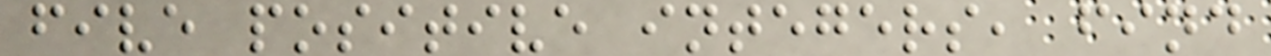five positive integers, find
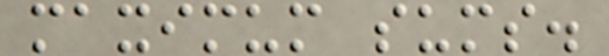maximum sums.
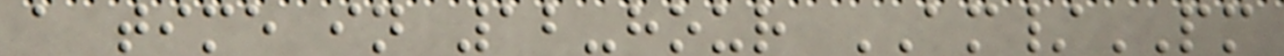a time in 12-hour AM/PM
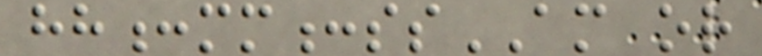hh:mm:ssAM or
